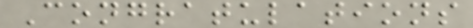Congratulations
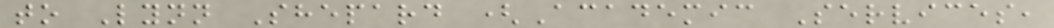to Lynn Shepard (Academic Services,
